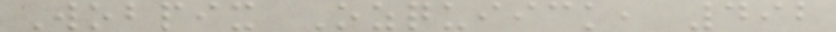Wobpix Ozquiick, 492
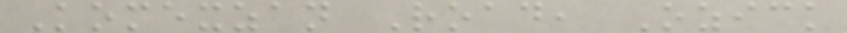Komexzan Road, Ozick
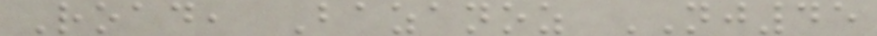Road, Bazanoz NJ45
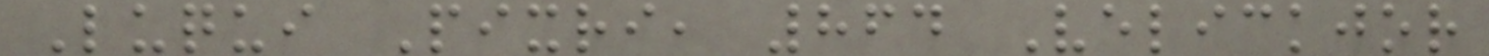Luqui Pixri, 864 Velickjor
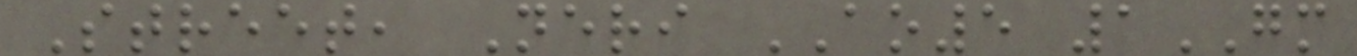Street, Neri AO5 1GM
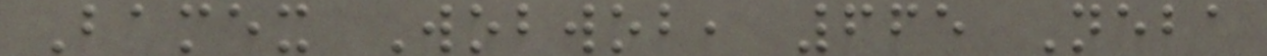Bamex Wobwob, 665 Neba
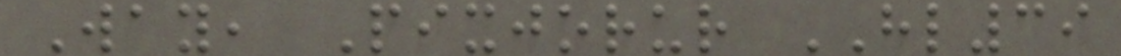Way, Pixjorur HL39
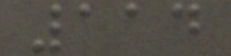114
